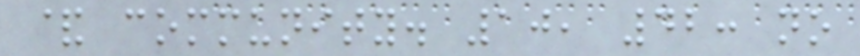& community. 10, 42: no
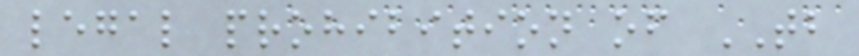legal prohibition of TB
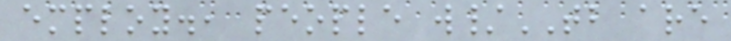employ., people w/TB are
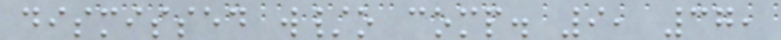dismissed w/o comp. 9, 37,
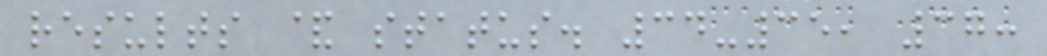results & status. 34-35, 37:
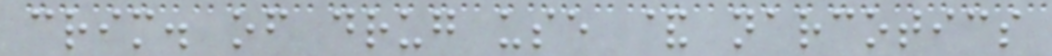crim. of drug use & narcotics
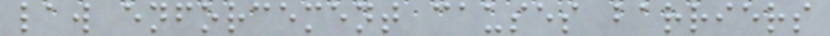law enforcement causes barriers
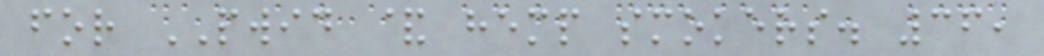for PWID & hemp smokers. 36,
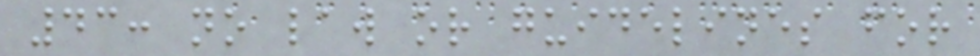43: no law or guidelines for
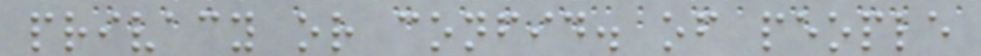privacy or confid. of people
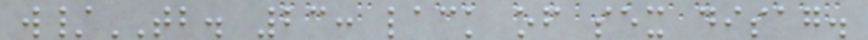w/TB. 23: lack of sex disag.
